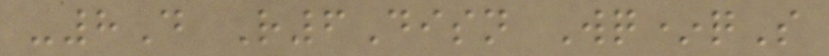-8D R6Disn Wq*qS
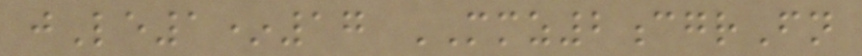jLe1*17 MMZ2cgrFn
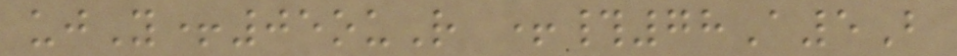ujY+05ouR +#78A5B
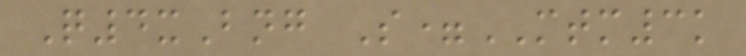Q4xBng S=MTM3k
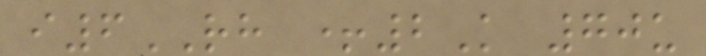i6RH +2K 70u
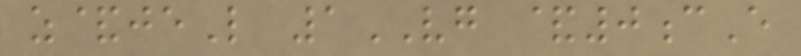z&jeL 1VG &0cE
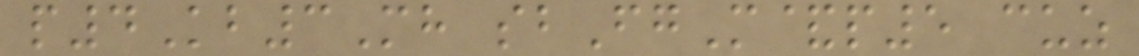p4Kb3Mh sbFgM&p5 cuz
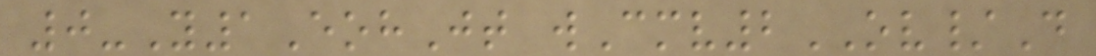0-Y1EohJt wCmv2OV/D
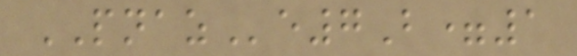PNAZe7B=1
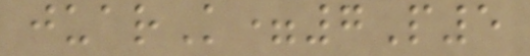juarK=7P5
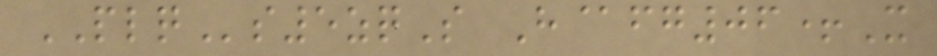PLQs5zqS H@fg06+X
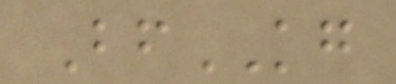BfKG
